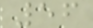56
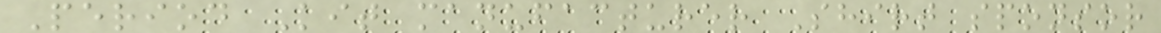Period Kit manufacturer Shirt sponsor
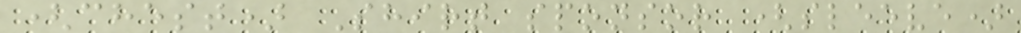(chest) Shirt sponsor (sleeve)
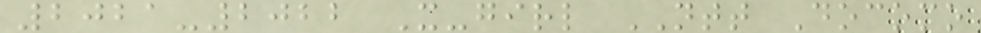2021-2022 X-girl NTT Docomo
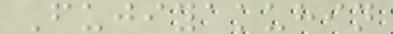Fujiyakuhin
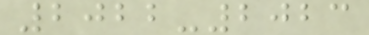2022-2023
